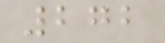272
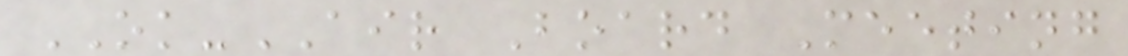OK-AIR Board Meeting
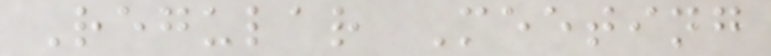Regular Meeting
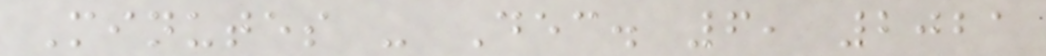Minutes - Dec. 6, 2021
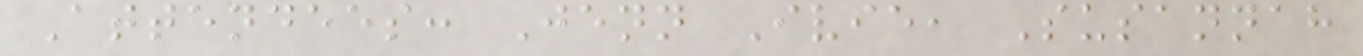Attendees: Jenn Ivie, Susannah
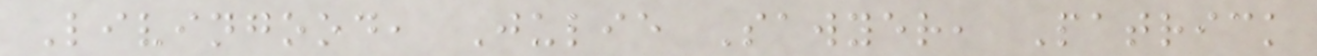Livingood, Julie Sawyer, Patrick
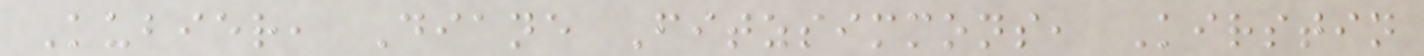Kubier, Diane Fitzsimmons, Kirstin
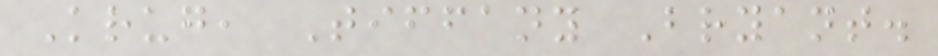Krug, Tiffany Bryant.
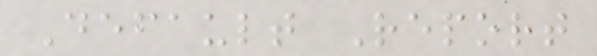Default Report
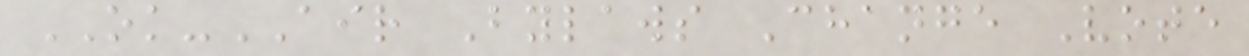OK-AIR Bylaws Change Vote
